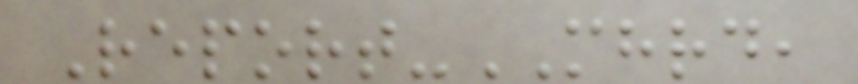Report-MHRD,
